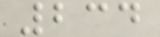234
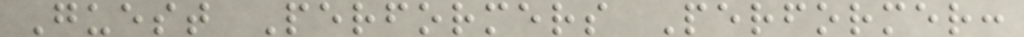Guest Performers Performer:
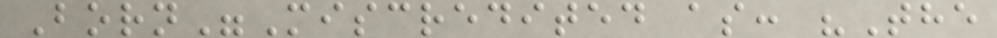Born"Miscredited as: "The
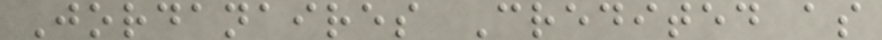Jordanaires Credited as
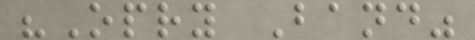"Opry Band"
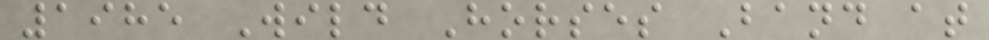1985 Wild Horses Band at
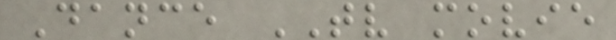Dance TV movie
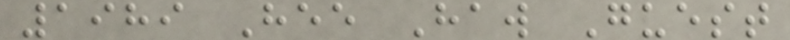1989 Hee Haw Guest
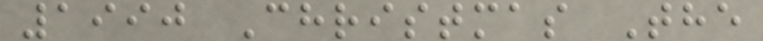1990 Christmas The
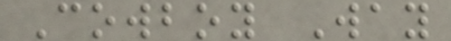Cowboy Way
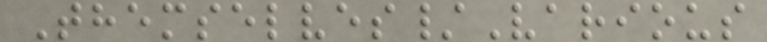Themselves/Various
